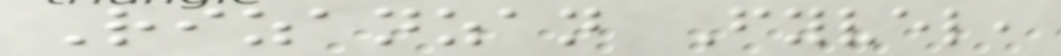Rizanzan Fyvel,
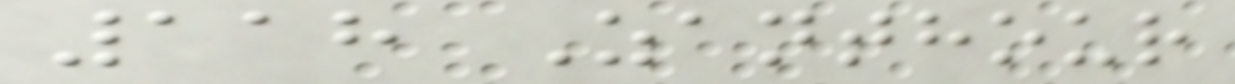118 Zanthour
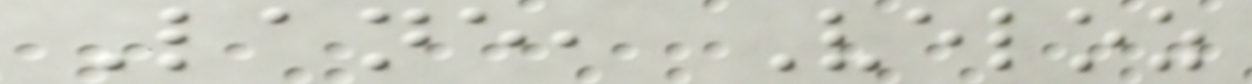Lane, Veloz
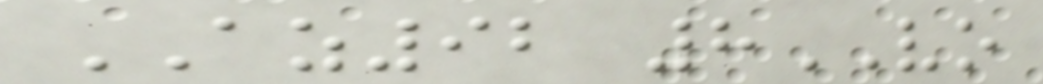AZ92 8VO
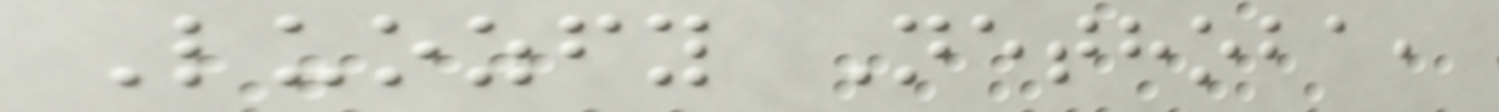Luozfy Nethoba,
